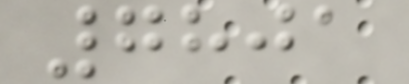7801
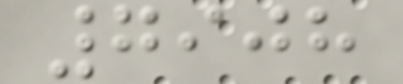7908
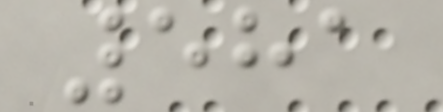581
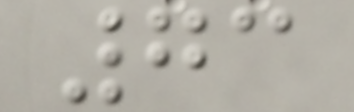73
